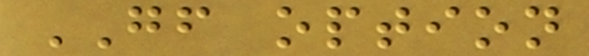GF option
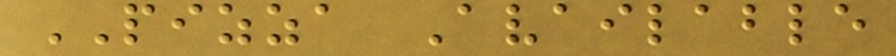PIZZA Available
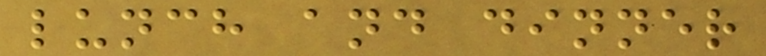lunch and dinner
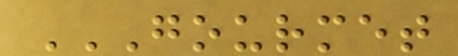GOURMET
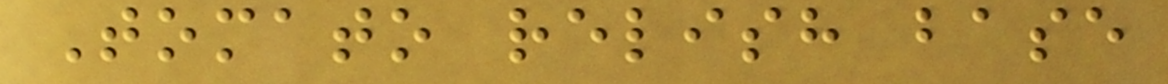Tomato relish base
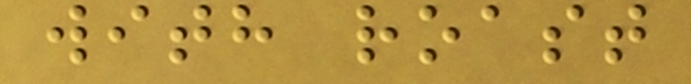with roast
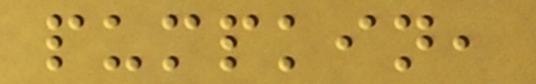pumpkin,
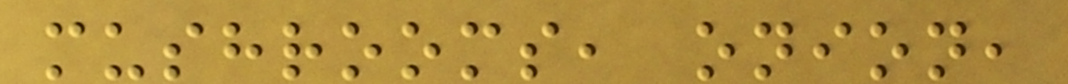mushrooms, onion,
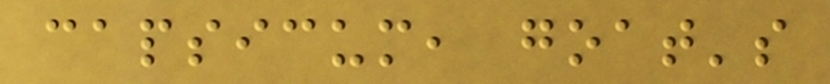capsicum, goat's
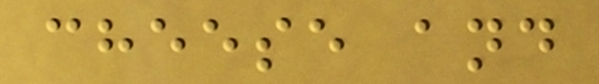cheese and
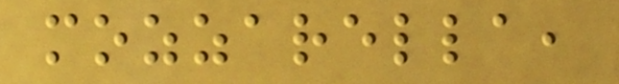mozzarella,
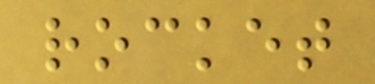rocket
